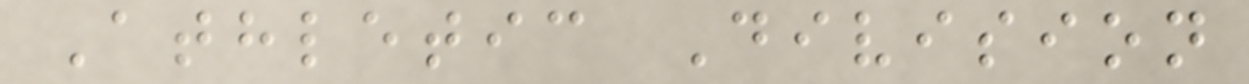Athletic Division
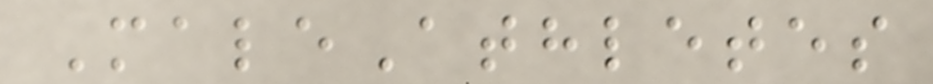MaleAthletes
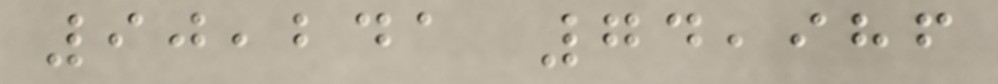90,241 74,986
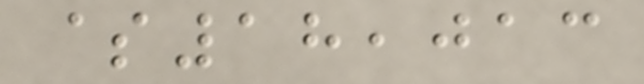$18,013
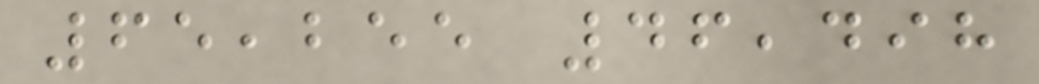65,255 46,498
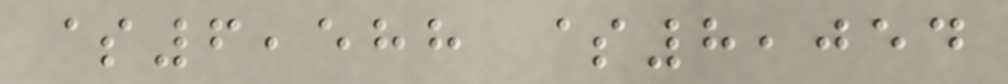$6,588 $8,054
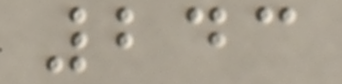243
